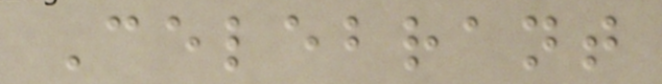Celebrant
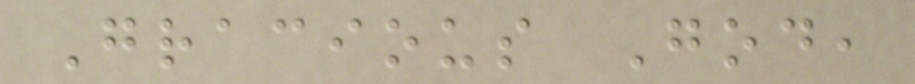Gracious God,
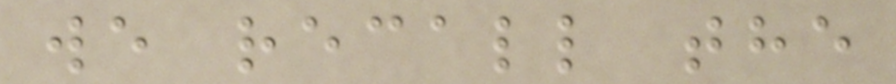we recall the
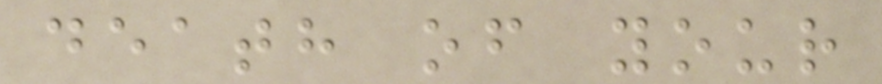death of your
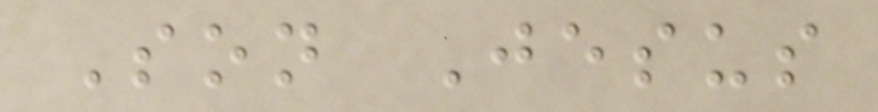Son Jesus
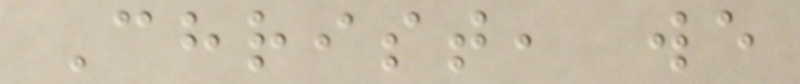Christ, we
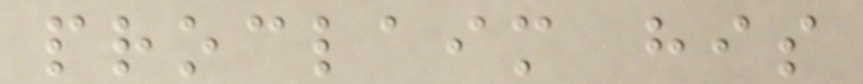proclaim his
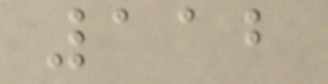112
